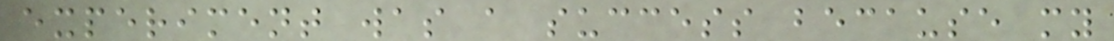experiment was a success because my
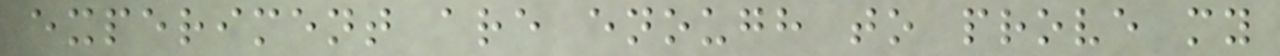experiment are enough to prove my
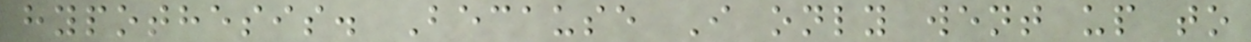hypothesis. Because I only went up to
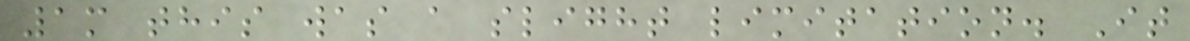1m this was a slight limitation. It
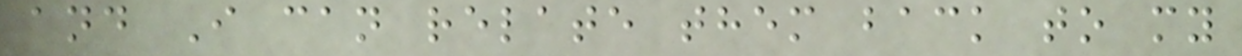and I can relate them back to my
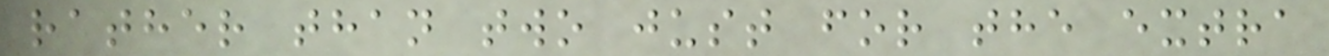rather than two just for the extra
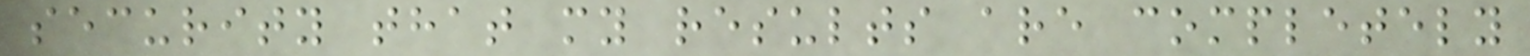security that my results are completely
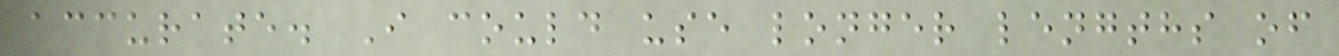accurate. I could use longer lengths of
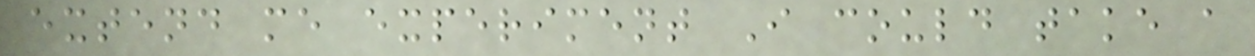extend me experiment I could take a
